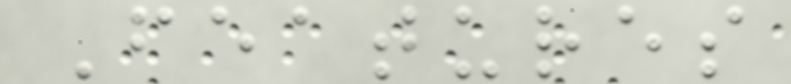Features
